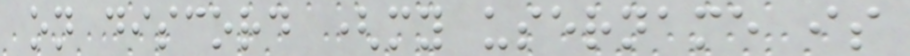on discord (my username is
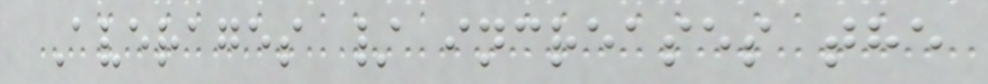Averages / increases the
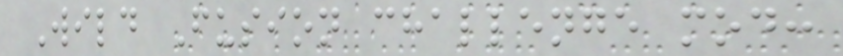Wild Fusion challenge mod:
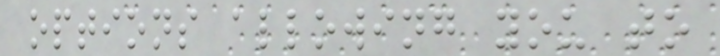options allowing you to
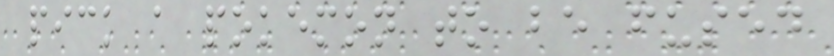pick a pokemon to be fused
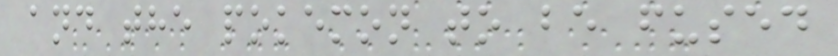and the pokemon to be fused
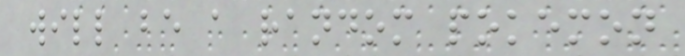will be a random pokemon
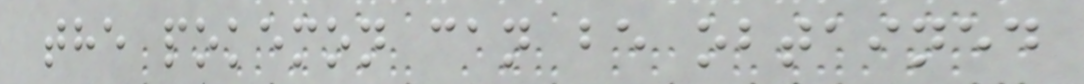the pokemon can be obtained
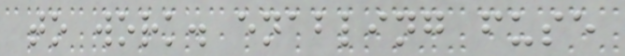to work. enabling fuse
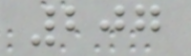207
